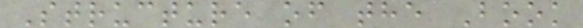Structure of the Book
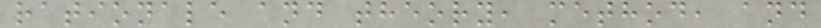rationale and theory, method, and
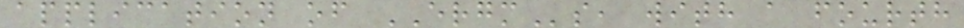application of ERGMs, with a fourth
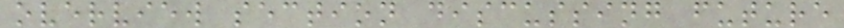overview section discussing future
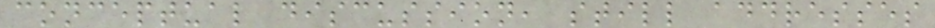conceptual discussion, still addresses
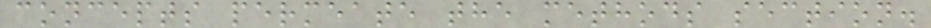concepts permeate the methods section.
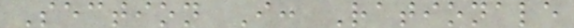Section I: Rationale
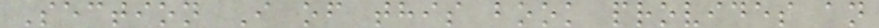Section I of this book provides an
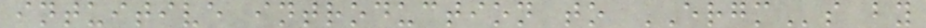intuitive introduction to ERGMs by
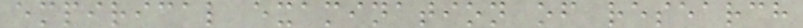empirical examination of research
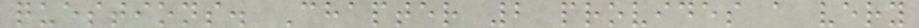questions. Chapter 2 provides a very
